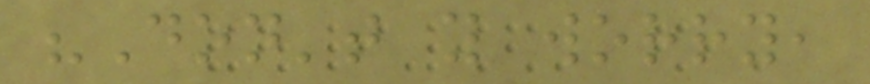"Don't you worry,
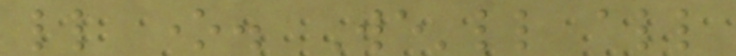little one. We'll all
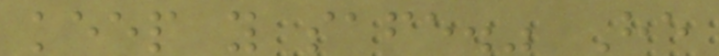keep you safe." He
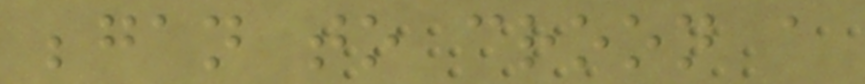began to croon a
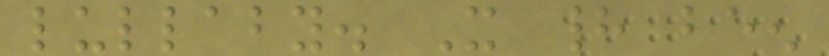lullaby. It had been
